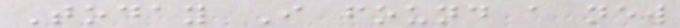Today I found a new
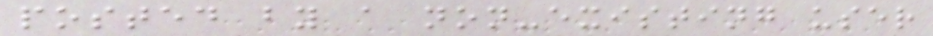posted by a non-existing user
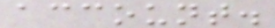account.
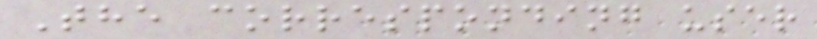The corresponding user
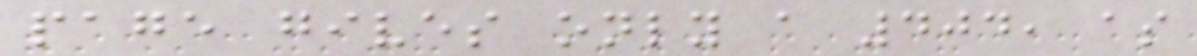page gives only a 404, as
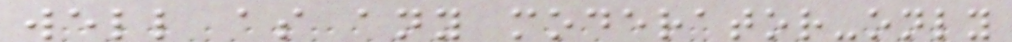well as any moderator-only
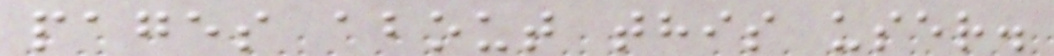pages about this user.
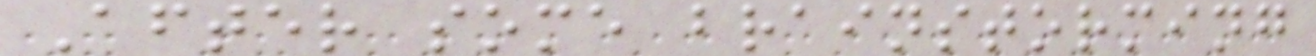After some brainstorming
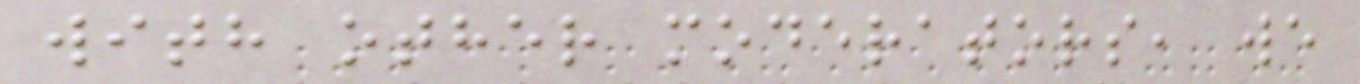with other moderators, we
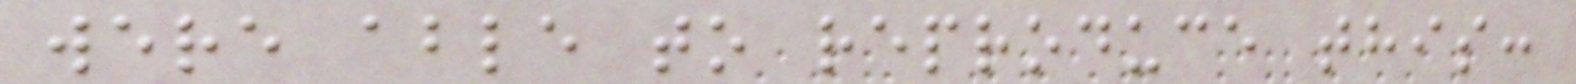were able to reproduce this:
